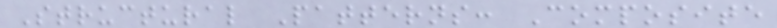Structural Patterns: Composite
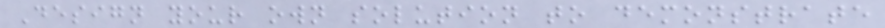Design your own solution to demonstrate
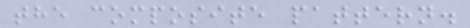the composite pattern.
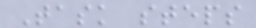Task steps
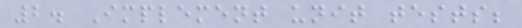2. Implement unit tests;
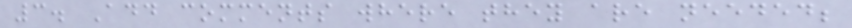3. Add comments where they are needed;
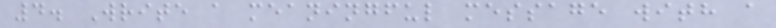4. Write a meaningful message with a
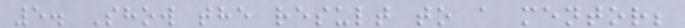5. Show the result to a mentor;
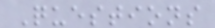Questions
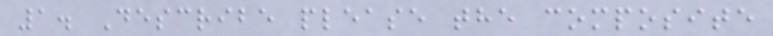1. Describe please the composite
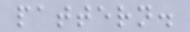pattern.
